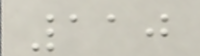110
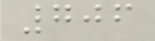706
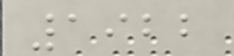1922
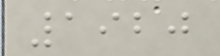1920
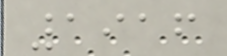1916
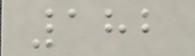182
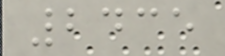2435
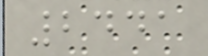2441
